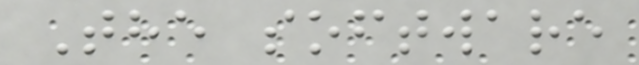The software
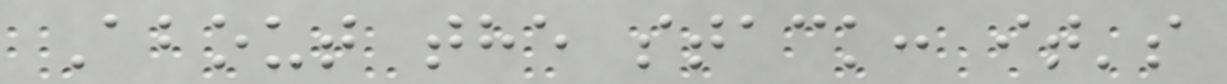About the stack: it's
